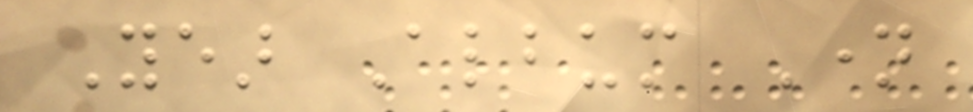Year Album Name
